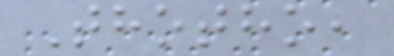Thotho,
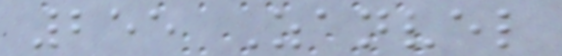255 Zanvel
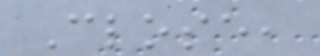Close,
